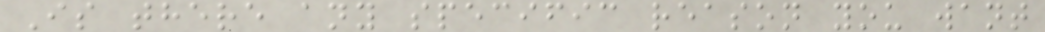Is there any specific reason you want
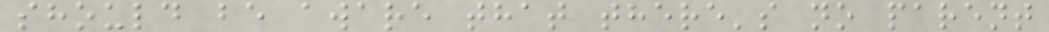should be aware that there's no parent
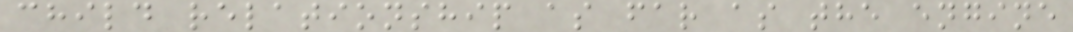child relationship as far as the engine
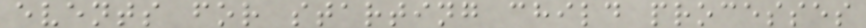events for starting child processes
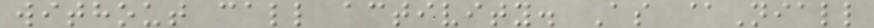without call activity. As @Niall
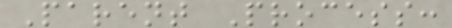Parent Process:
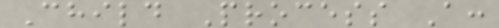Child Process A:
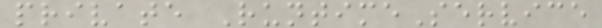private RuntimeService
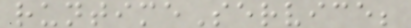runtimeService;
